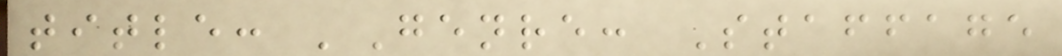title: 'Genre: Staffage
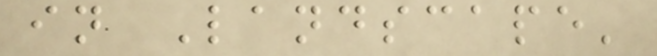in Landscape'
